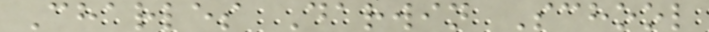Charles Darwin School
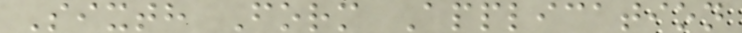Sixth Form Application
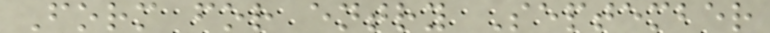Form for entry September
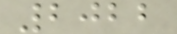2022
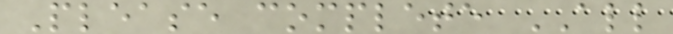Please complete ALL
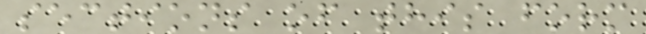sections of this form
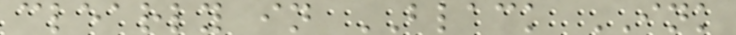clearly in BLACK INK
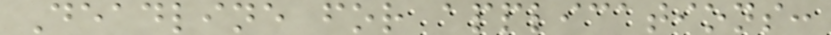Deadline for applications:
